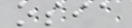osia
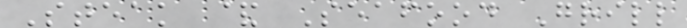Steak & Seafood Grill
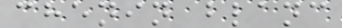chenin blanc
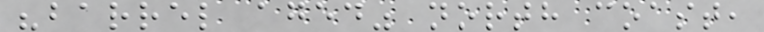"barrel aged" north coast,
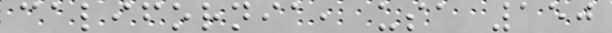california, usa 150
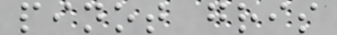pinot gris
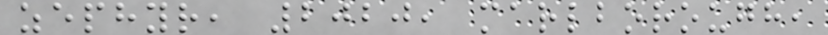zephyr, 2020, marlborough,
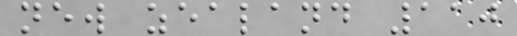new zealand 110
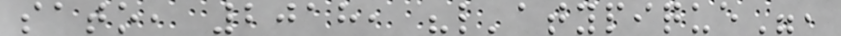sato, 2018, "l'atypique",
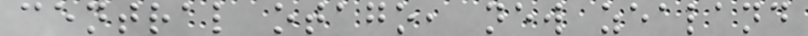central otago, new zealand
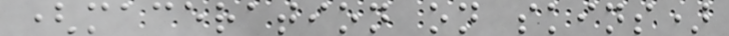(maceration on skins)
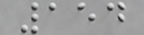154
